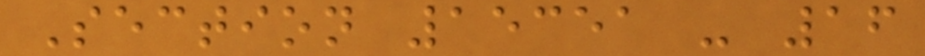Section 15351 - 16
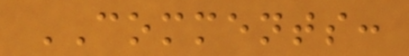COMMENTS:
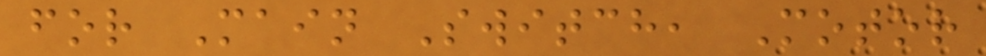for Main Switch, Motor
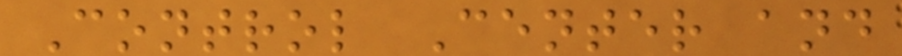Control Center and
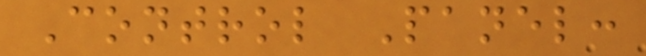Control Panel:
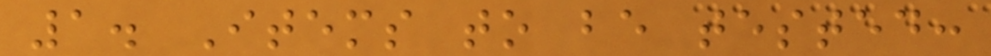1. Items to be tested:
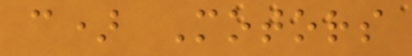c) Motors
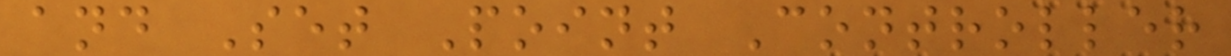and Set Point Controller
